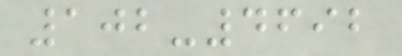102-4692
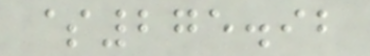$275.92
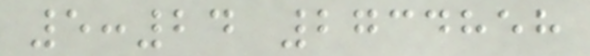5:24 2734858
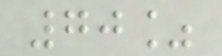70%
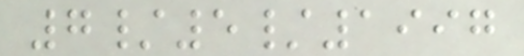7/5/1997
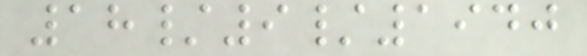18/9/1940
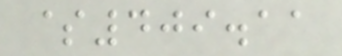$409.11
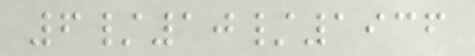6/10/1936
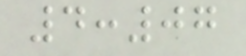4:07
